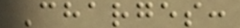Charges:
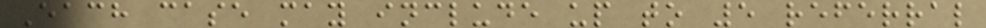Each case may include up to 5 referral
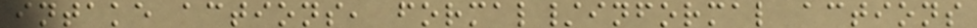intake actions, formal/informal actions
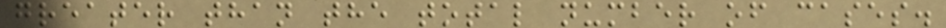greater than the total number of cases.
